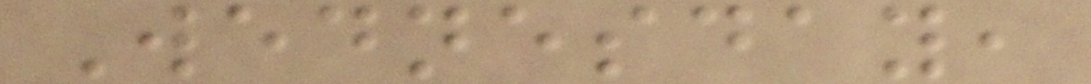Wednesday,
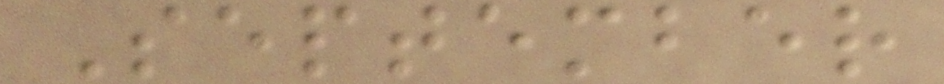September
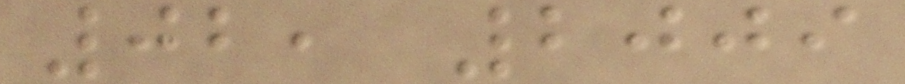02, 2009
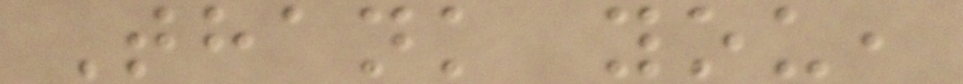Thank you,
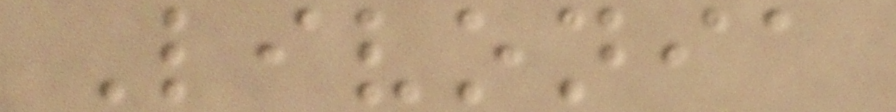Livonia
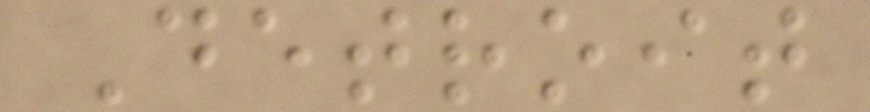Detroit
